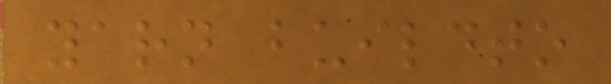yarn buildto
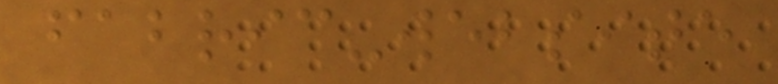fabric-website
